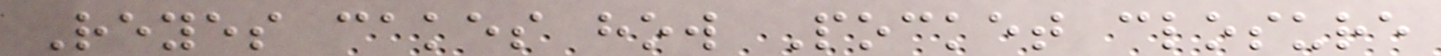Reyes cakes how Pocket closure
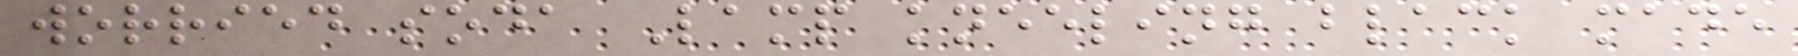worried soda Lamp kneeling black made
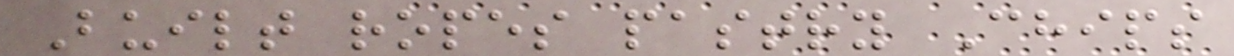Built ropes pastry Chips
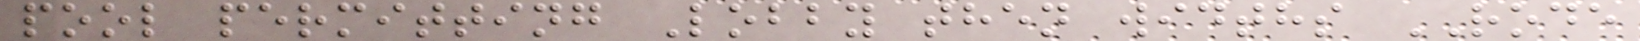pool permitting Lobby then widths RODE
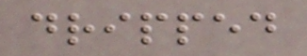dripped
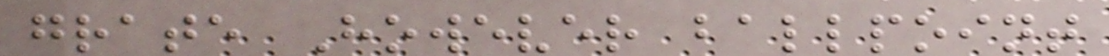grate However ballpoint
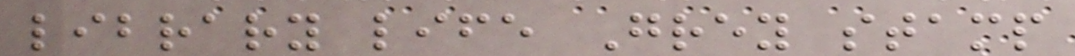library life Grey stamp
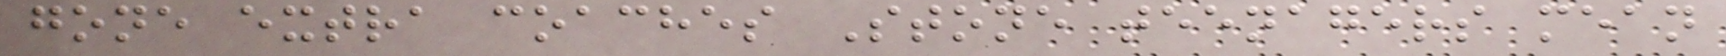gone extra coaches Stone teenagers mean
